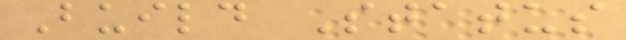Build Status
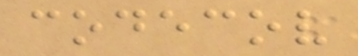codecov
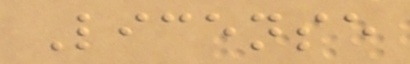License
